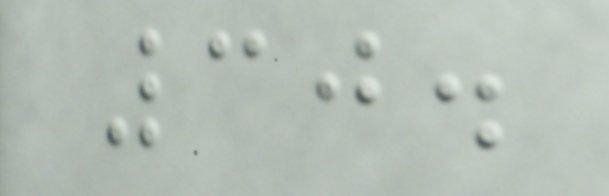30.
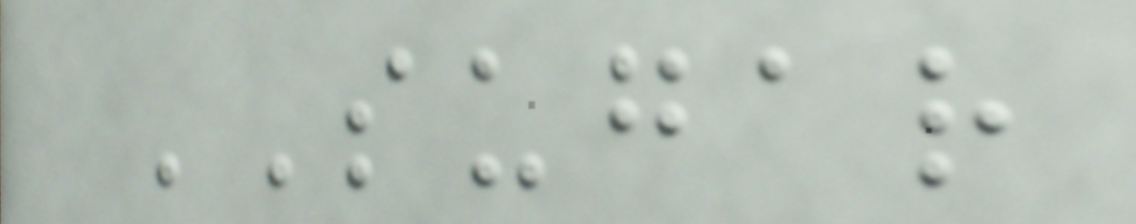SUGAR
